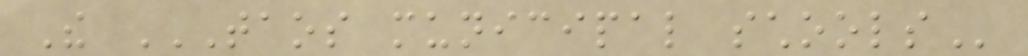The TAOS MUNICIPAL SCHOOLS
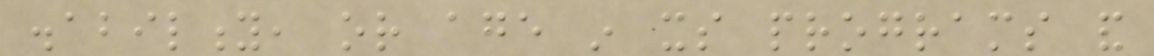disability, or age in its programs and
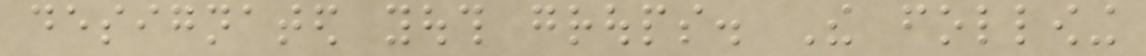designated youth groups. The following
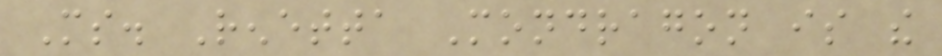Ms. Renetta Mondragon is the
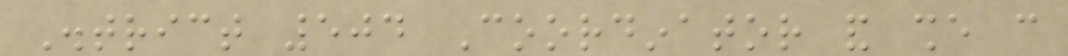District 504 Coordinator and she can
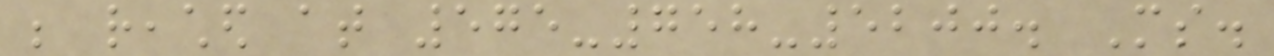be reached at 575-758-5200. Ms.
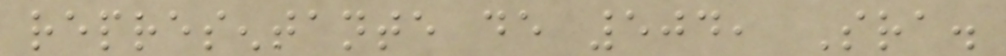representante de 504, Sra.
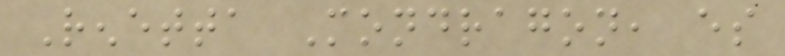Renetta Mondragon, es
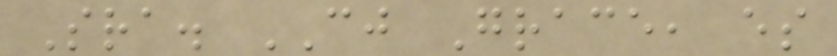Sra. CJ Grace, es
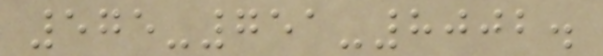575-751-8002.
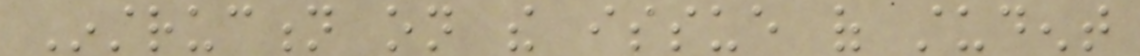Instruction on the issue of student
